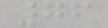76
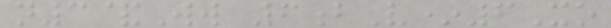n3&Ww 6bV*6Xo
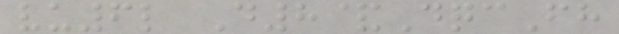vu6l D8&DqcFh
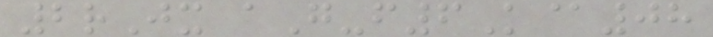2rJx aG-f6K@08
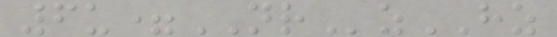6u=NRzHZ
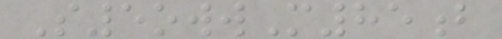S5owwM85b
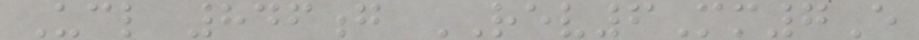Ucl 846g REV6Mm7E
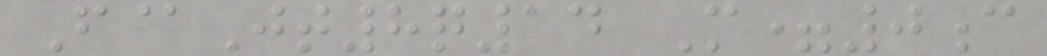F@Jt8q14 M=0c
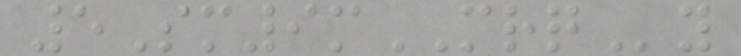5Sm9mMRQy
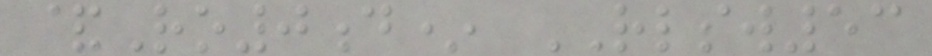&Ro0d* RLSW53
